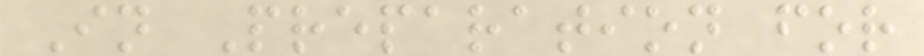In Preparation for
